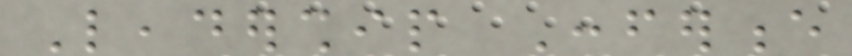Leadership Conference
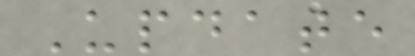Update
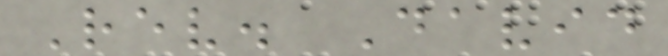Rev. David
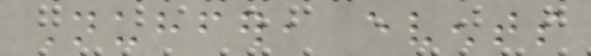Nuhfer, events
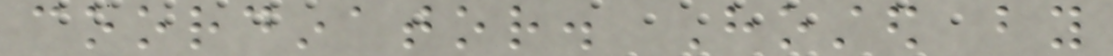coordinator. Hosted by
